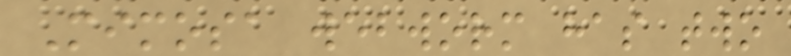Mimosa webworm has two
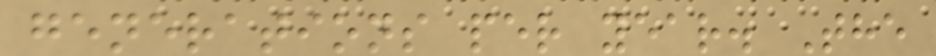generations per year. The
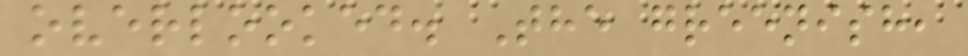overlooked. The greenish,
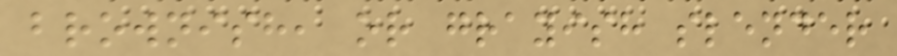brownish, or grayish slender
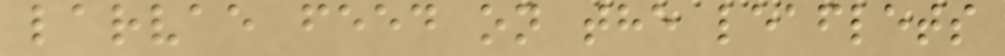larvae feed on the leaflets
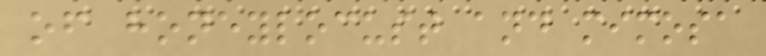of honeylocust and mimosa
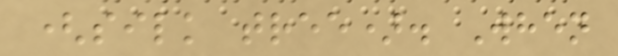(silk tree). When
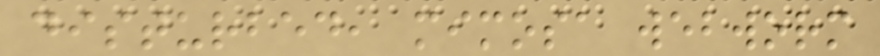disturbed, mimosa webworm
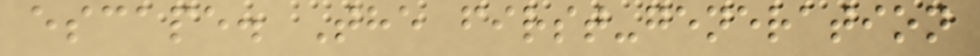escape. The first-generation
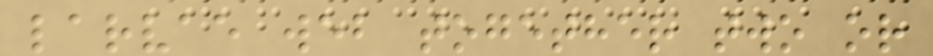larvae web together two or
